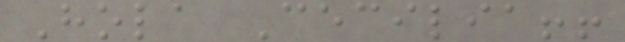Hola Cecilia!!
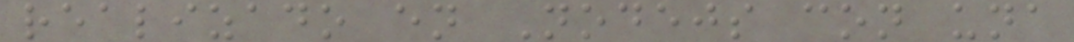realizado en Nodejs con una
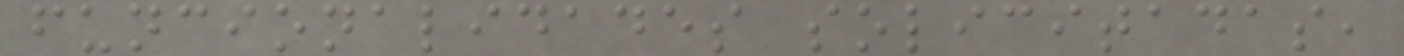funcionalidades solicitadas,
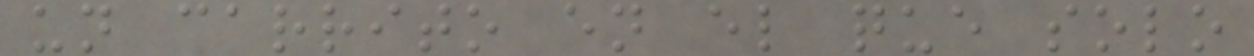un carrito en el que solo
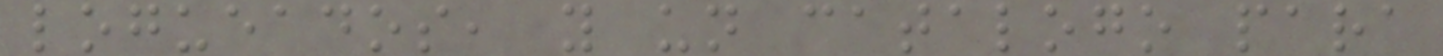logueados, y un catalogo para
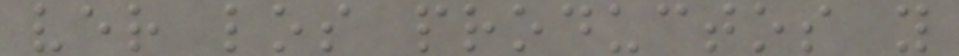ver los productos y
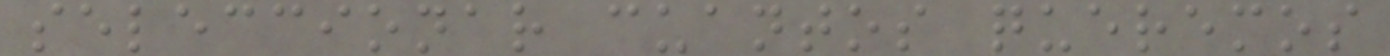seleccionar cuantos queremos
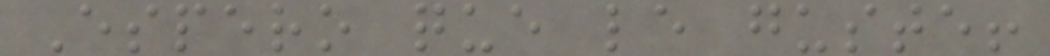Espero que le guste!
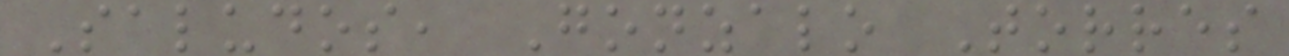Saludos, Gonzalo Torres
